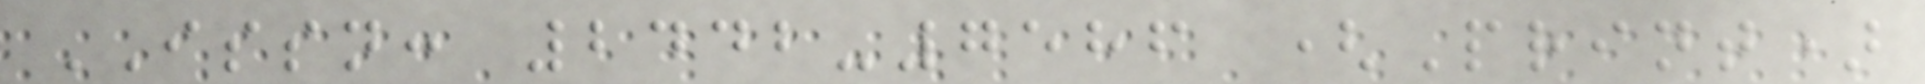ISSN: 2442-7586 (Print)
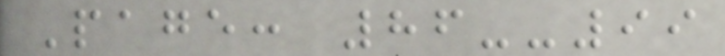Page: 86--99
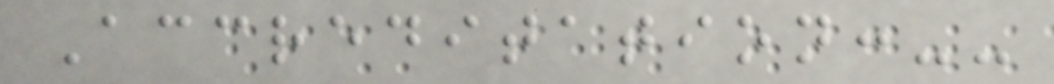Accreditation:--
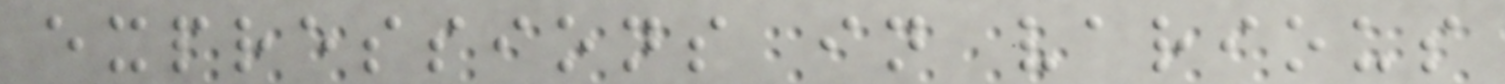expressions in various
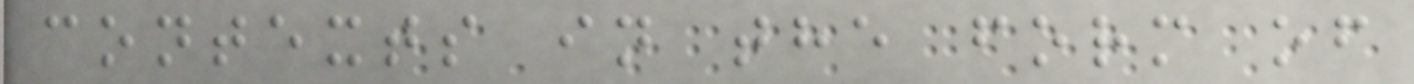contexts in the form of
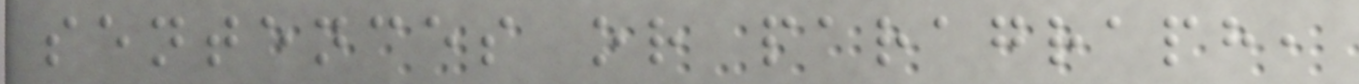sentences or paragraph,
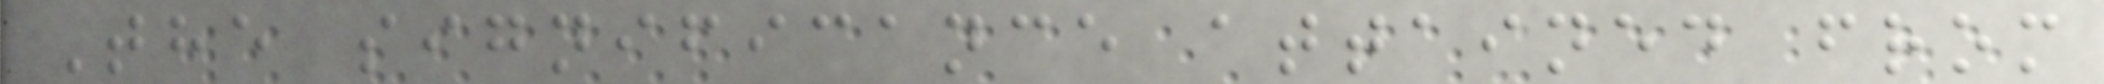The significance attained from
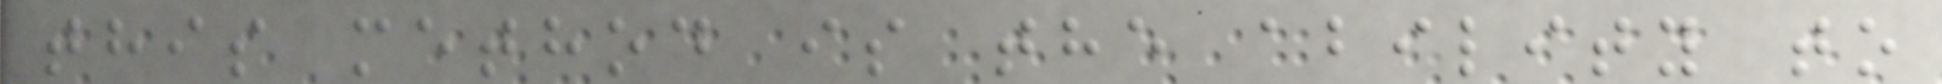this method is the ability to
